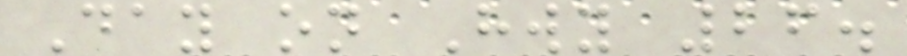Day on Hwy 26.
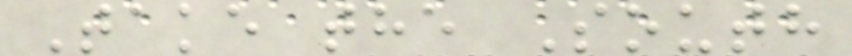Take the South
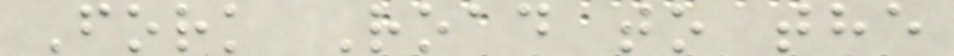Fork Road to the
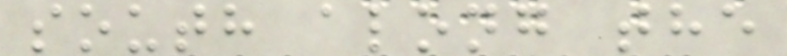south along the
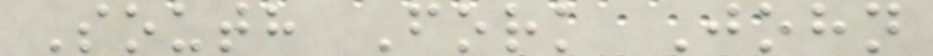South Fork John
